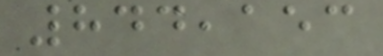844,153
